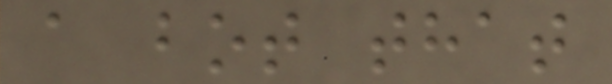a bot that
